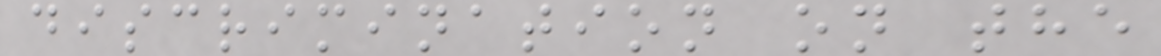discrimination on the
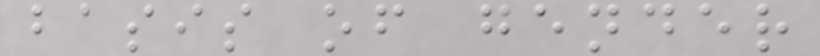basis of gender
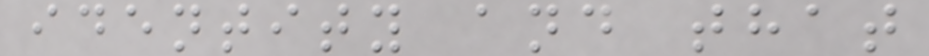identity and that
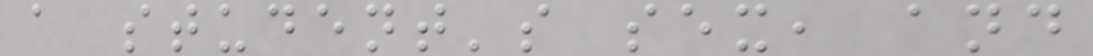a student's sex, and
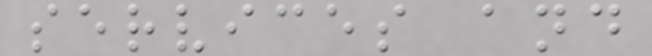services and
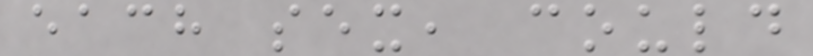each sex, could
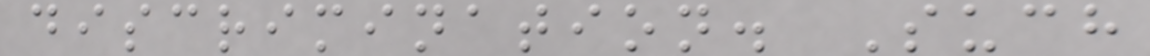discrimination. Such
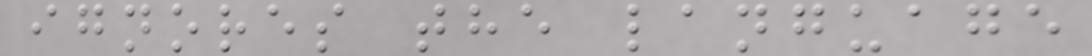ignores the language
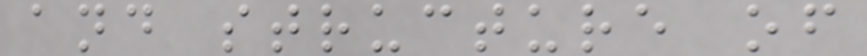and structure of
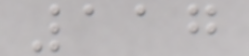117
